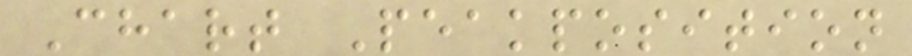Chart Peakposition
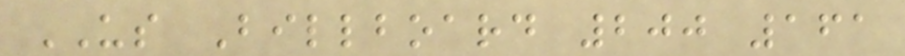US Billboard 200 161
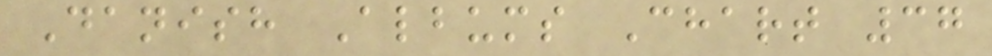Danish Albums Chart 37
